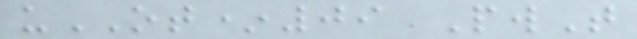uOT*09 PwT
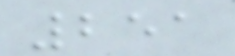251
